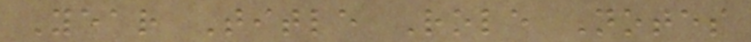Year Title Role Notes
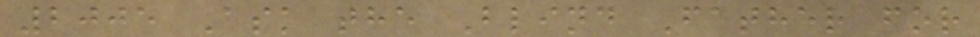2005 Ask the Blind Father for
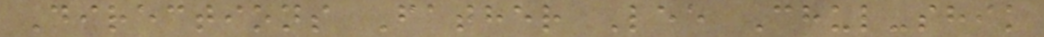Directions Father Lee Chul-shik
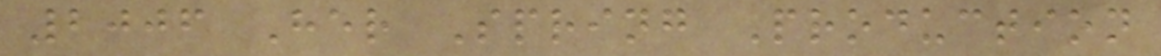2006 Her Spring Production
